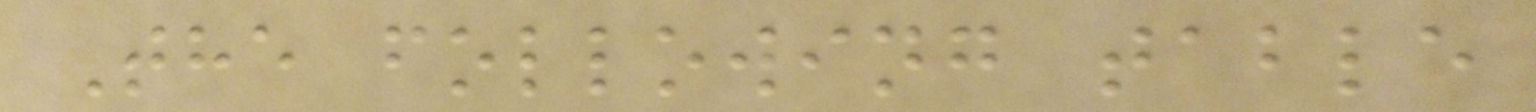The following table
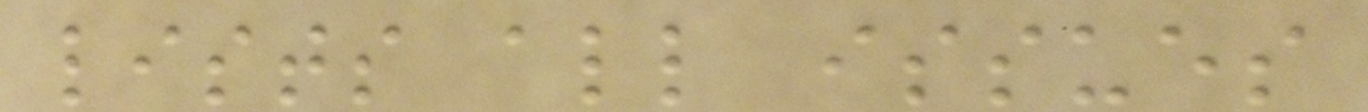lists all issues
